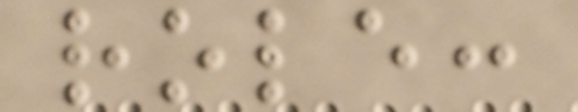role:
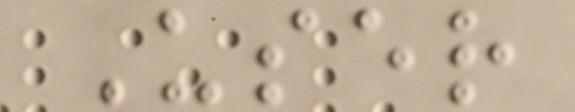User
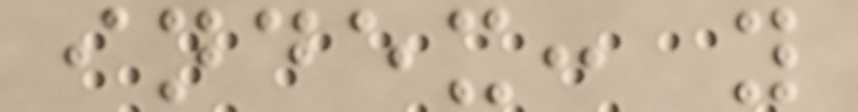index: y
